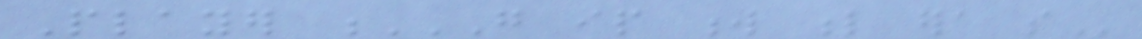Player G IP W L ERA SO
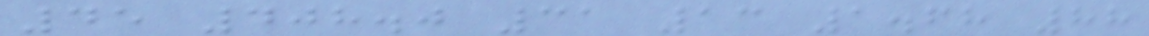45 408.0 31 13 1.68 88
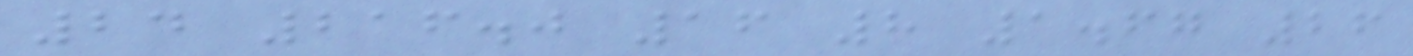24 216.0 16 8 1.67 26
